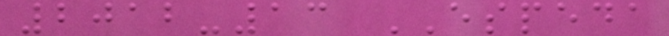2012-13 ESPEDA
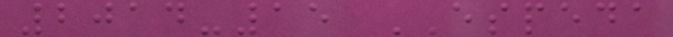2014-15 ESPEDA
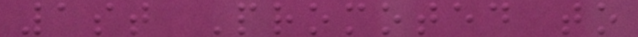1st Promoted to
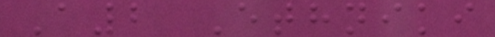A2 Ethniki
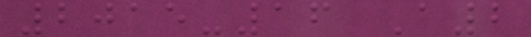2015-16 A2
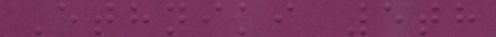Ethniki 5th
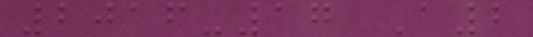2016-17 A2
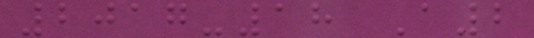2017-18 A2
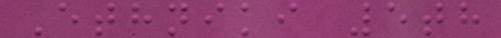Ethniki 5th
